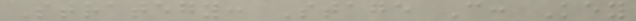Strategy: Stage C: Key
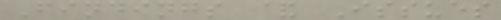Findings & Issues
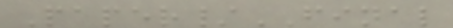Paper/FINAL
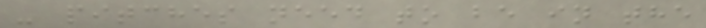- pitches need to be in the
